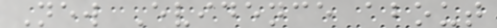New Evidence about
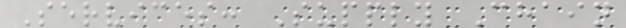Services: Supply Chain
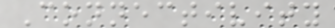Connectivity
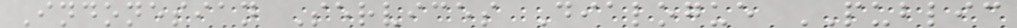Indonesian Services Dialogue PUBLIC
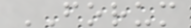FORUM
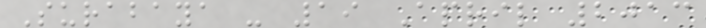Surabaya - 19 April 2013
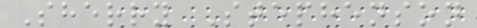Sherry Stephenson
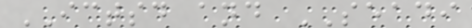ICTSD and SEADI
